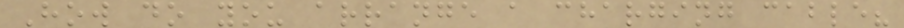How do you arrange a charging cable?
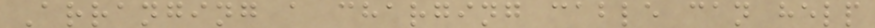Arranging a charging cable can help
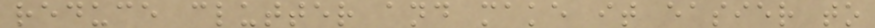reduce clutter and make it easier to
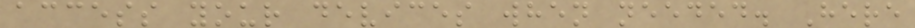access your devices when needed. Here
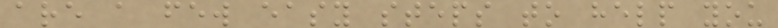are a few easy steps to help you
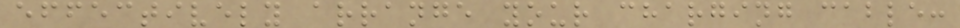effectively arrange your charging cable:
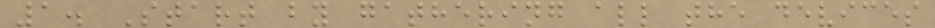1. Start by gathering all the devices
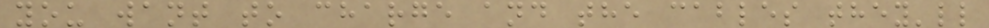you want to charge and the cables they'll
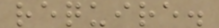require.
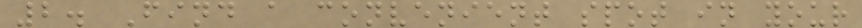2. Find a convenient spot in your
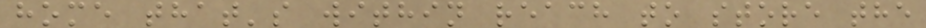home that's within reach to store the
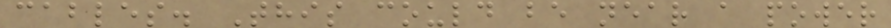cables. This could be near a power
